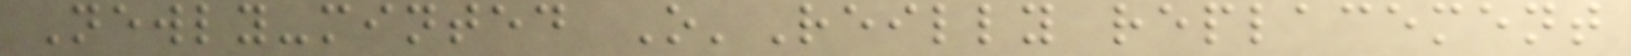Newly-minted O'Reilly replacement
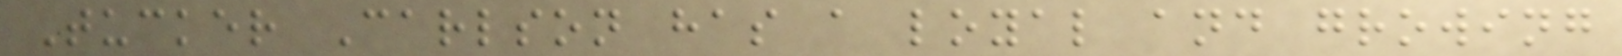Tucker Carlson has a loyal and growing
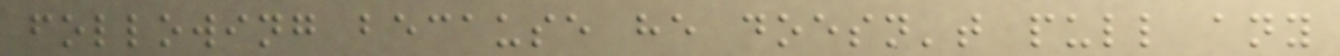following because he doesn't pull any
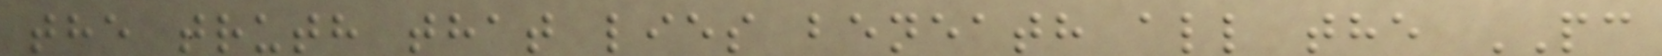the truth that lies beneath all the PC
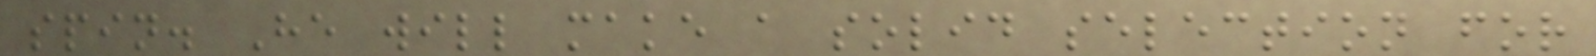spin. He will make a solid selection for
